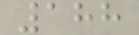188
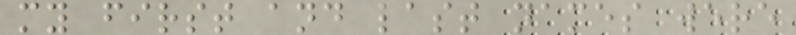my first and last names were
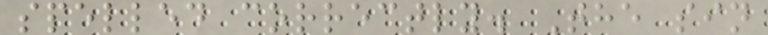spelled correctly. The sin
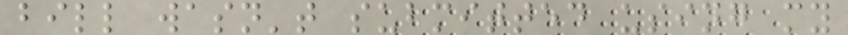bill wasn't submitted using my
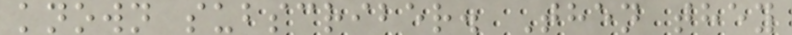known subscriber. Then they
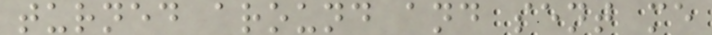turned around and sent me
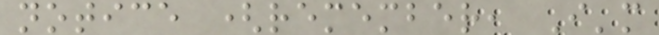notice (remember, I'm
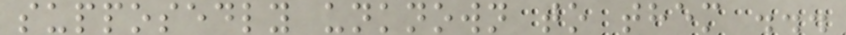supposedly unknown to them ...
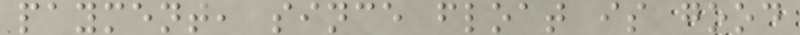payment, since float is good
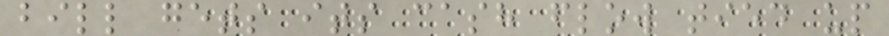bill gets its cash flow tied up
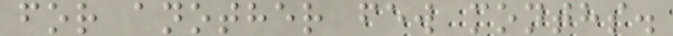for another few months.
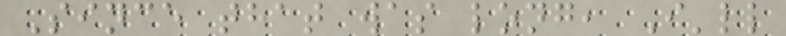Since that was long, I'll
